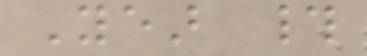Year #
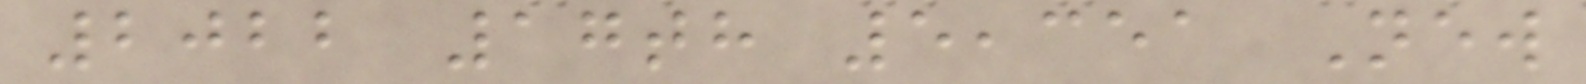2022 17th 5,351 New
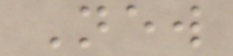New
